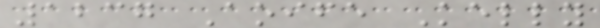1237 Aoife Kelly
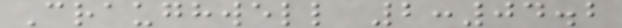Craughwell 2:04.2
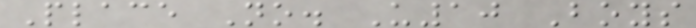Place No. U10 Boys
